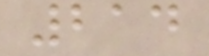214
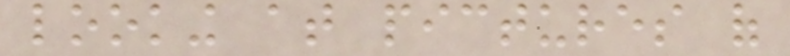looking at pictures of
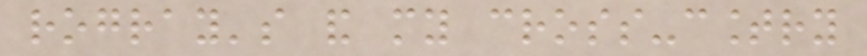rogray's and my cross-country
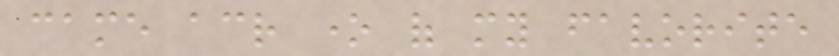came across one of my favorite
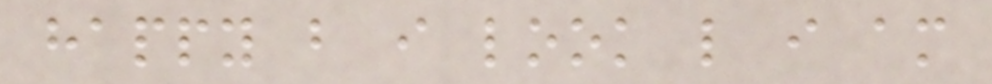happy but i look like i am
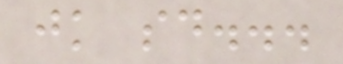jk said...
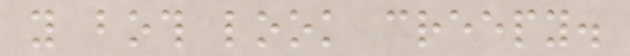you both look creepy.
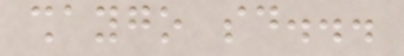shaygo said...
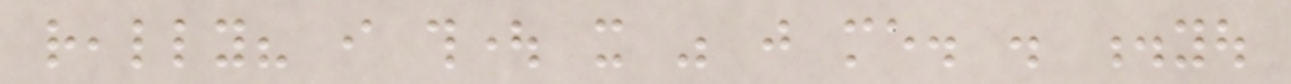really? i thought it was just me. . .you
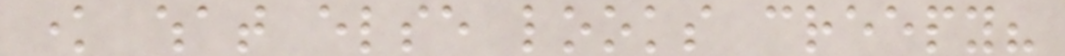know what else looks creepy?
